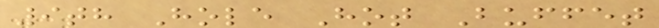9th Hole Hot Buffet
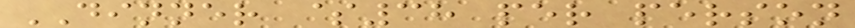DINNER $38 per person
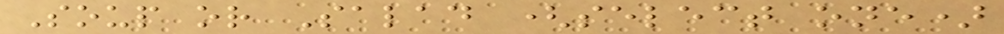Soup or Salad (select one)
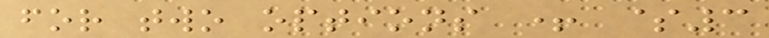for two options + $3
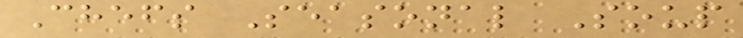Chefs Seasonal Soup
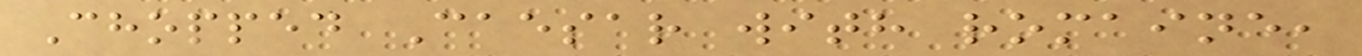Chopped Caesar with romaine,
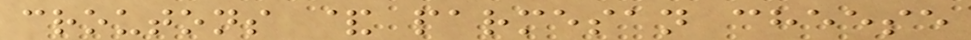croutons & parmesan cheese
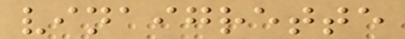vinaigrette
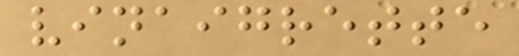vinaigrette
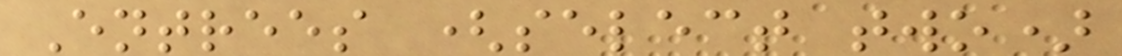Entrees (select two)
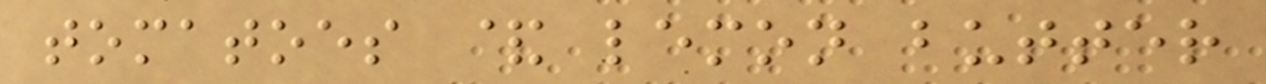tomatoes & lemon butter
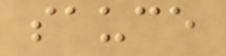sauce
